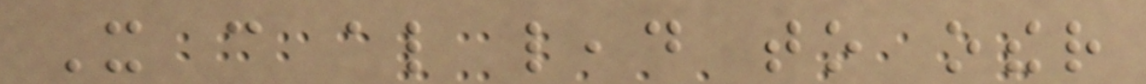It can also lead to other
